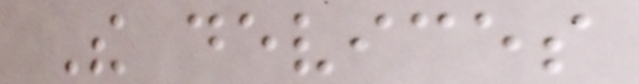The devices
